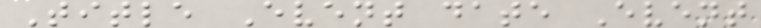Title Event date Event
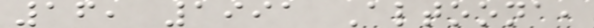16, 1991 Altoona,
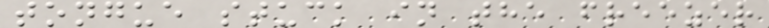tongue stuck in the freezer
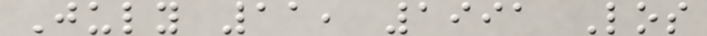July 11, 1991 Los
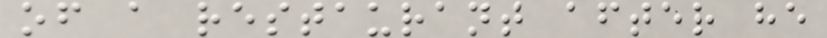of a restaurant after he
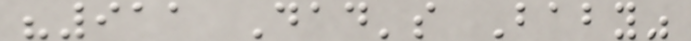"911 Dad's Baby"
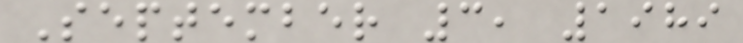September 3, 1989
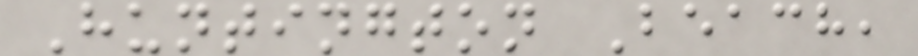Huntington Beach,
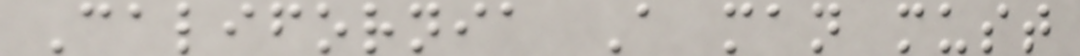California A man must
